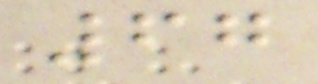67
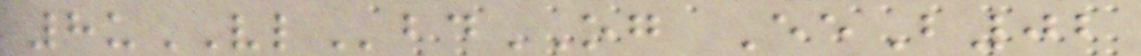8uVLbdOG EeB02
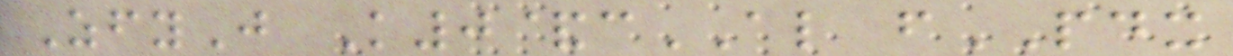ZfyJ K0&cAL fPDX
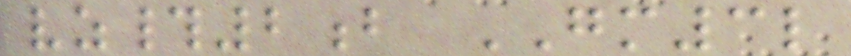vz#2b GM3l
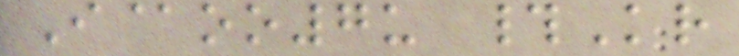I@oo7u #Kr
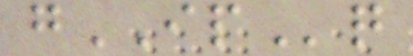gIPq
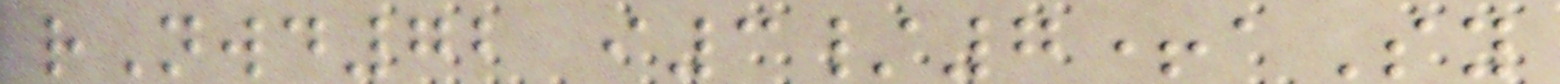rNwd72 i3/7+aSy
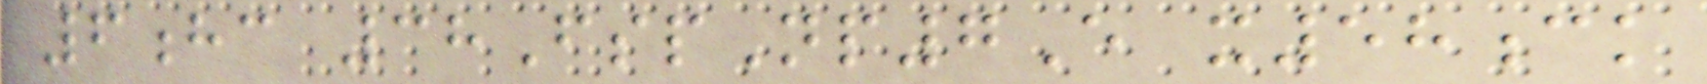6hc 38FspNp7E x58ck
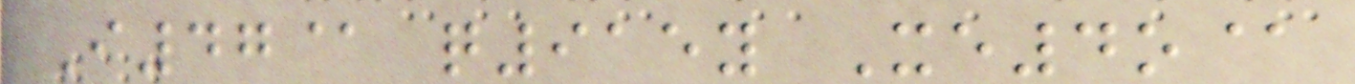I47@ q915y Xe4o@
